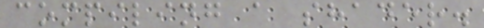compiling a shader.
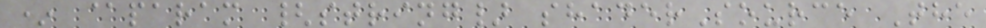* @param {string} shaderSource The
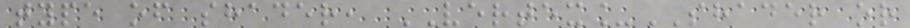type of shader, VERTEX_SHADER or
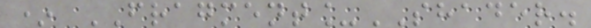* FRAGMENT_SHADER.
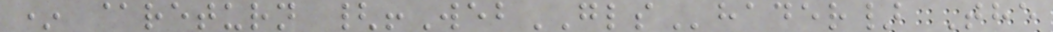* @return {!WebGLShader} The
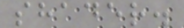shader.
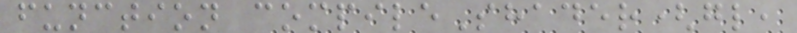function compileShader(gl,
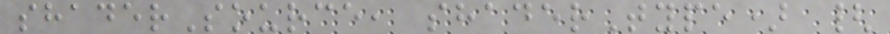shaderSource, shaderType) {
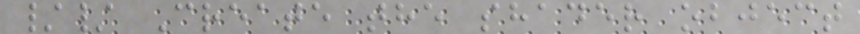// Create the shader object
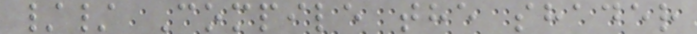// Compile the shader
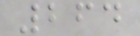264
